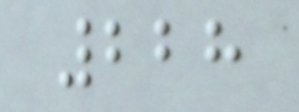228
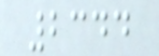2344
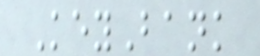KeyBank
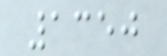1350
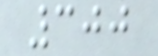300
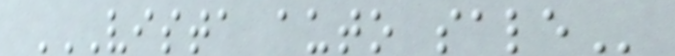VISTA AUTO SALE
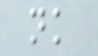nk
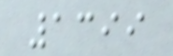1399
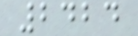2424
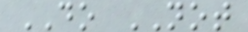DO NOT
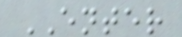ENTER
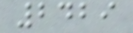2429
